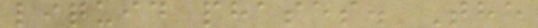liquid phases. The
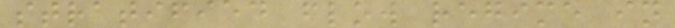stratified flow regime in
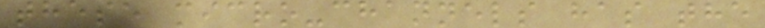these micro-channels has the
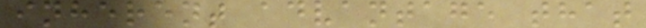inherent advantage that
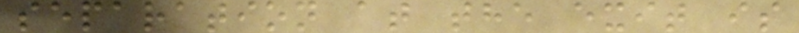separation at the exit is
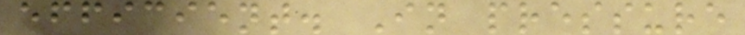efficient. In pressure
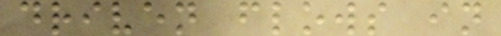driven flows in
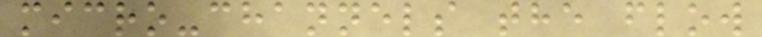micro-channels the flow
